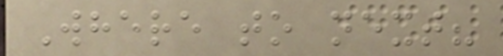Where to next?
